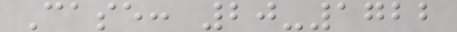Case: 20-1722
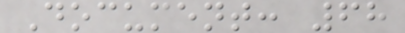Document: 68
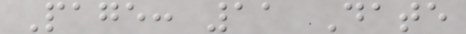Page: 11 Date
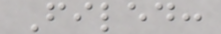Filed:
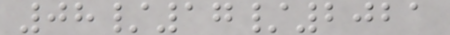08/17/2021
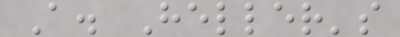A. Heller's
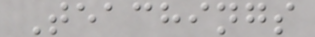Teachings
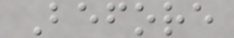Before
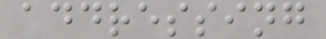addressing
